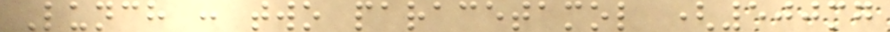Lunch : two paracetamol (500mg
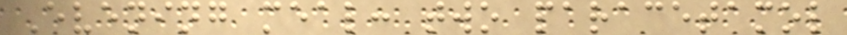Evening meal: two paracetamol
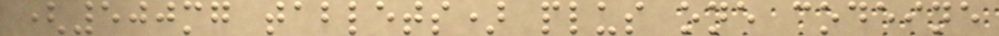(500mg tablets) plus one codeine
